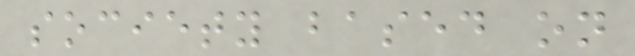society based on
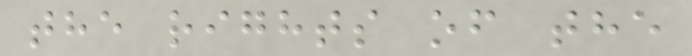the rights of the
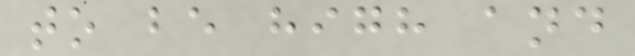to be high and
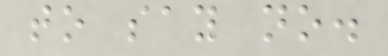to say no.
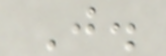J.
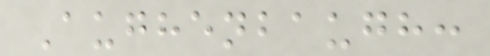Aughenbaugh:
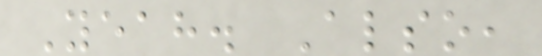Yeah. Also,
